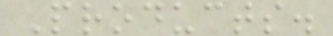Products.
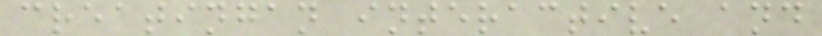creatingan interactive and
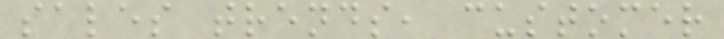sales trends, customer
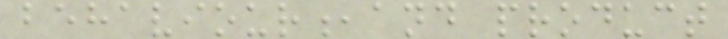behaviour,and product
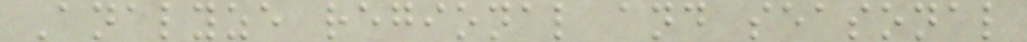Analyze regional and seasonal
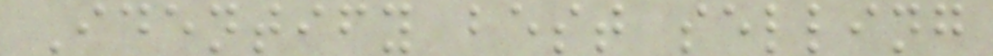Identify best selling
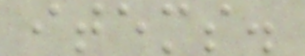items.
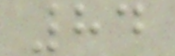84
